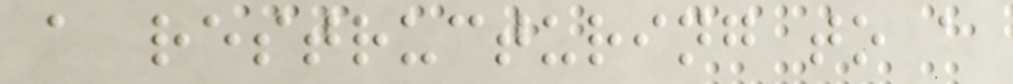a restructuring to a
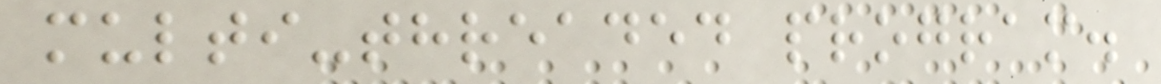multi-threaded program.
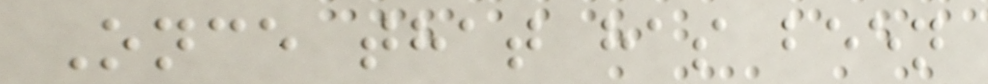Once that has been
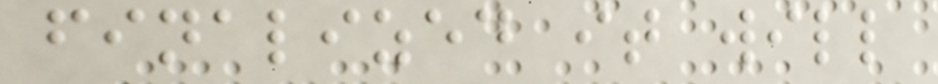finalized it will
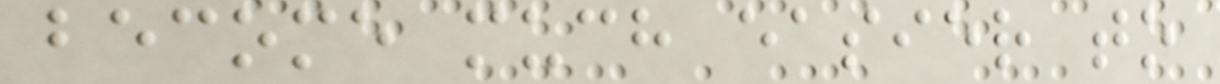become much easier to
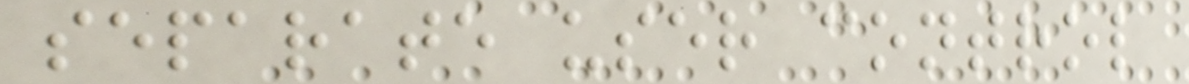separate user control
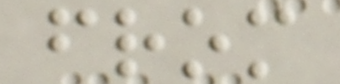from
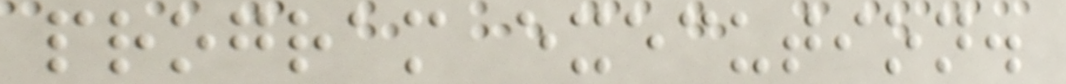program execution.
